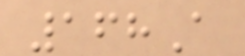168A
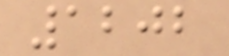1202
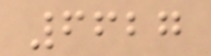6627
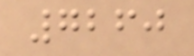7260
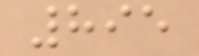895
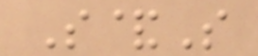S&S
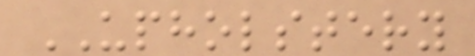UPHOLSTERY
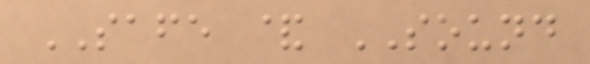SAFE & SOUND
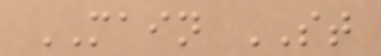MAIN ST
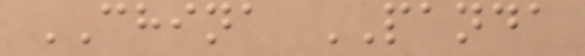CHINA PANDA
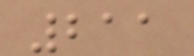211
